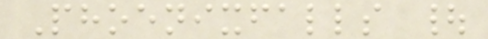Phoenixfalls |
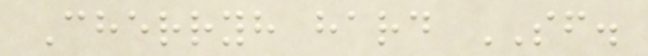Cherryh hard SF.
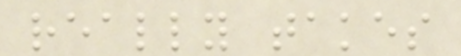really takes
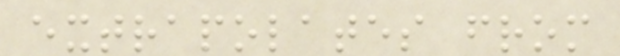extrapolates from
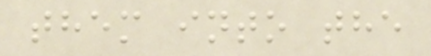them into the
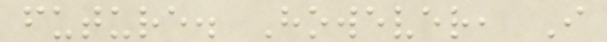future. However, I
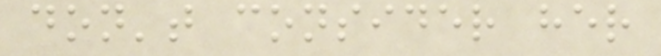don't consider her
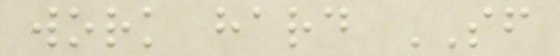work hard SF
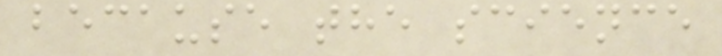because the science
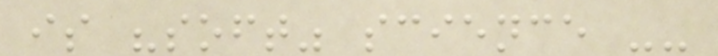is "soft" science --
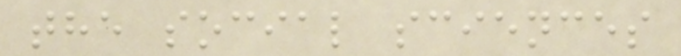the social sciences
